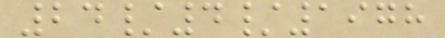24/4/1978
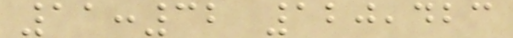11:32 120,423
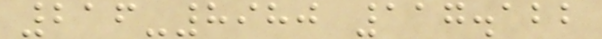216-8980 117.122
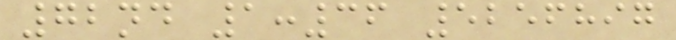72nd 1:36 5256897
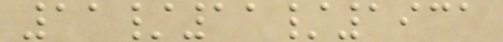11/11/1931
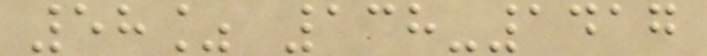58% 138-1417
